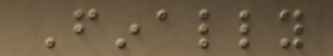Finally
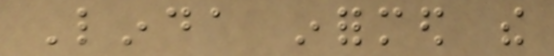Linda informed the
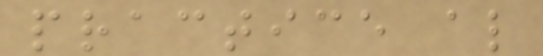practice also
